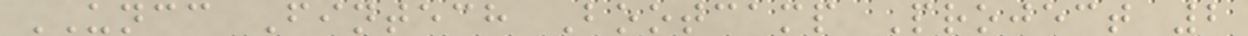UNCC Fintech Bootcamp Project 2
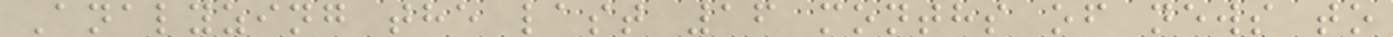Analyzing the last 16 months of news to
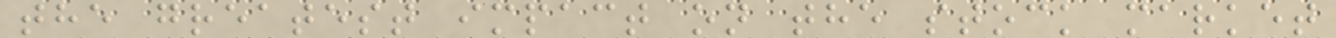the greatest impact on the stock market
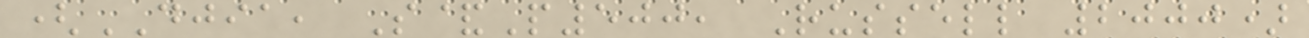(DJIA, S&P500, Russell 2000)
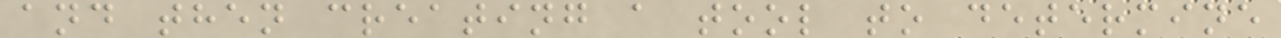and then creating a tool to determine
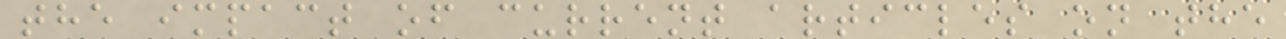the impact of current articles on the
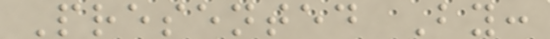Presented By:
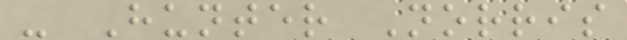- Hunter Norris
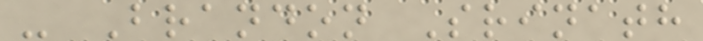- Brandon Srinath
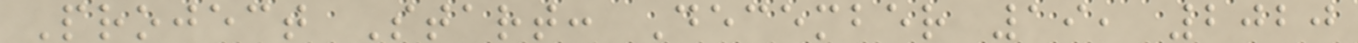Project Start: December 19, 2020
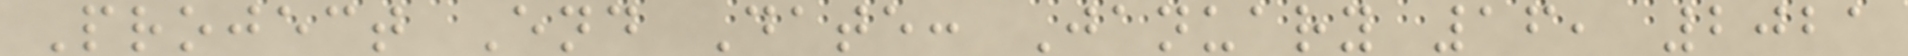Project End Date: January 16, 2021
